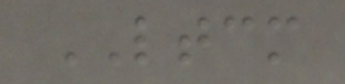LTCM
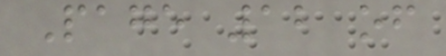Page 12 of
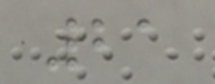21
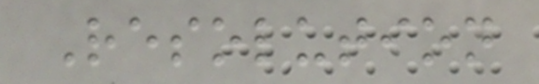Resolution
